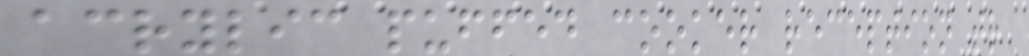acrylic puffed cooker reception tr
